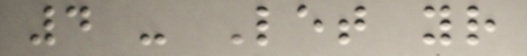4 - Let your
